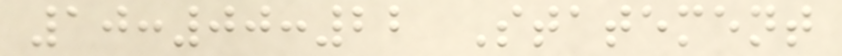10:00:22 Statement
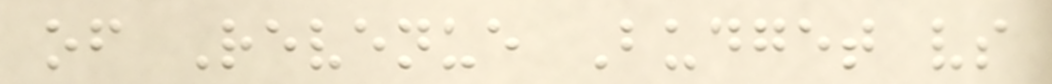of Revenue Budget vs
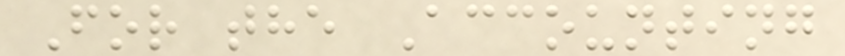For the Accounting
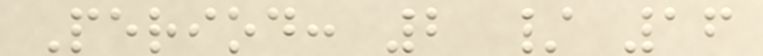Period: 2 / 16
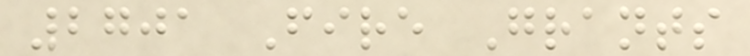2701 Fire Grants
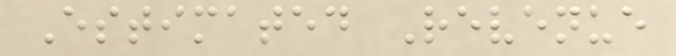Estimated Revenue
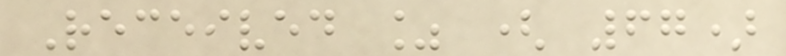Received % ( 67)
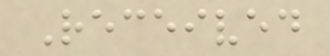Received
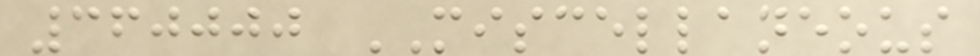360000 MISCELLANEOUS
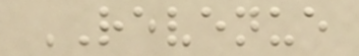REVENUE
